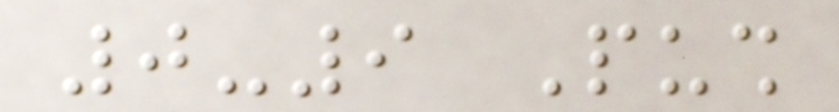0-9 Push
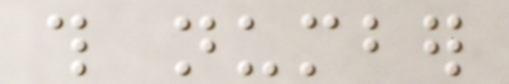this number
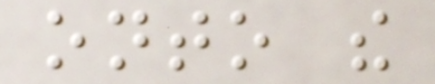onto the
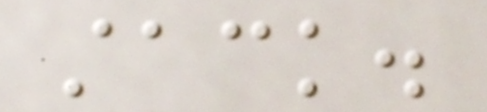stack.
